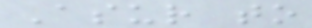Asur to
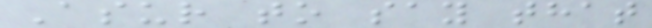Asur to say that
